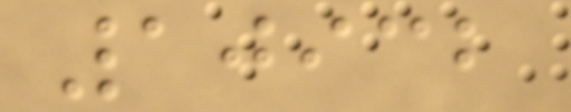10932
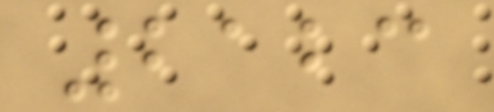2123
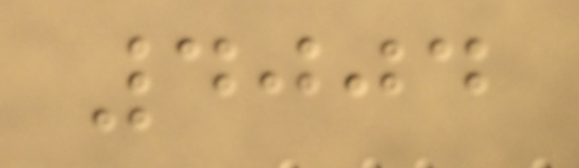4004
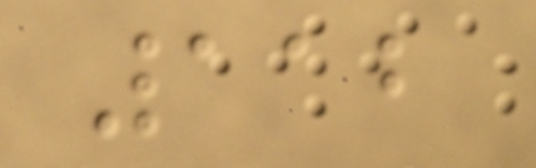112
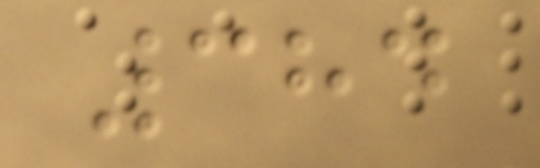384
